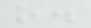o.
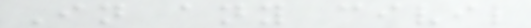In any civil
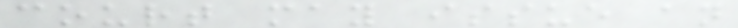court may issue an
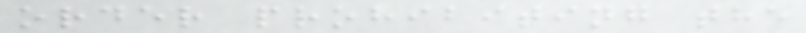order prohibiting the
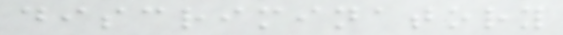discriminatory
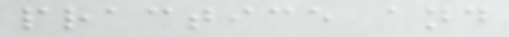practice and
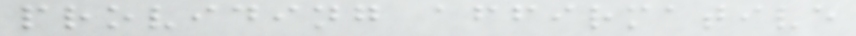providing affirmative
